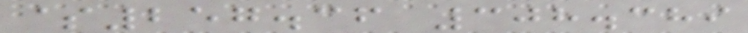$257.36 308.389
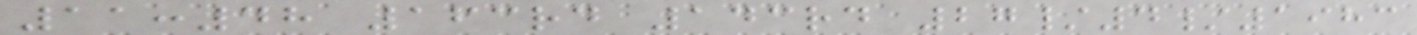11:48 163rd 143rd 27/4/1983
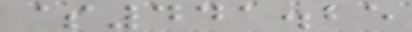$441.25
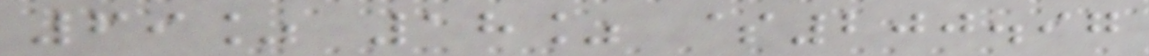69% 18% $200.97
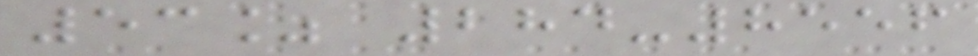53% 284-8556
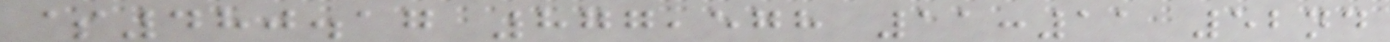$480.17 877,578 11:11 52nd
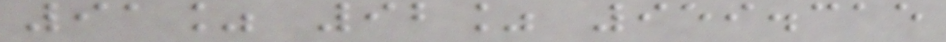91% 92% 959.315
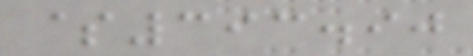$393.90
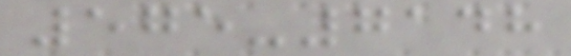575-7148
